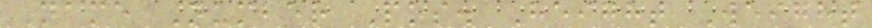Name Number Pos. Height Weight
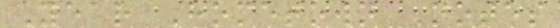Year Hometown Notes
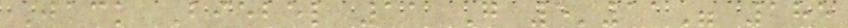Jack Biebel 11 G 5'11" 185
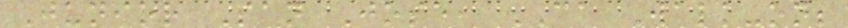Junior San Jose, CA Walk-on;
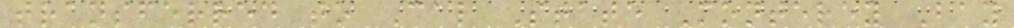transferred to Cal State Monterey Bay
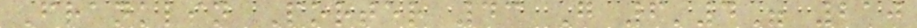Franklin Porter 43 G 6'4" 210
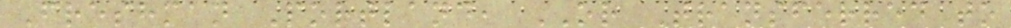Freshman Portland, OR Transferred to
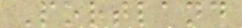Portland
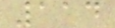114
